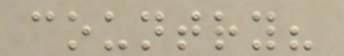country?
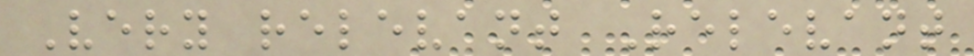Very relevant Relevant
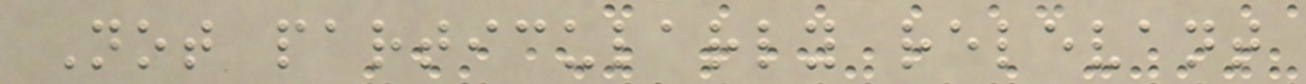Not particularly relevant
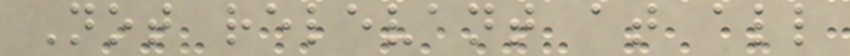Not relevant at all
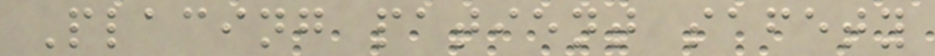Placing patient safety
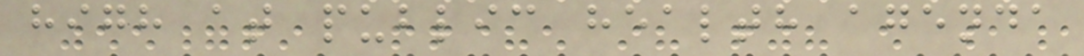high at public health agenda
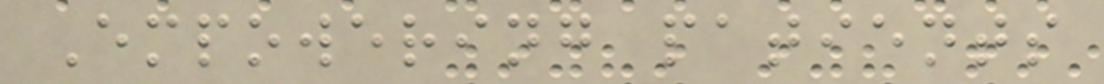Empowering patients
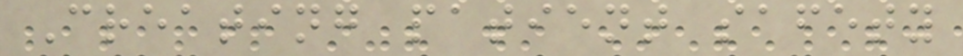Creating patient safety
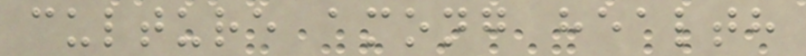culture among health
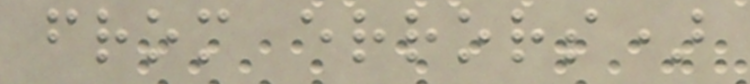from errors)
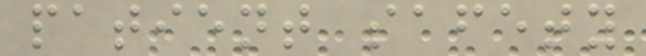patient safety
